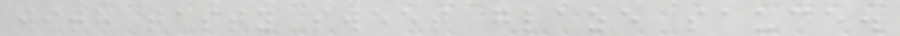with tasty sweet glaze sauce.
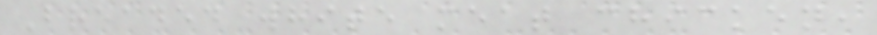Breaded white meat chicken,
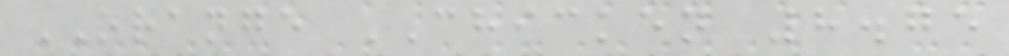ORANGE CHICKEN 8.75
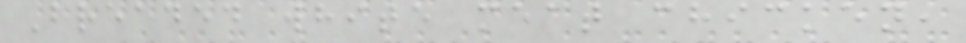Breaded white meat chicken,
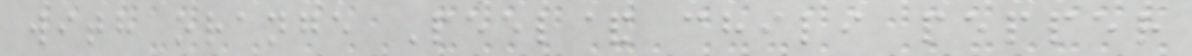with orange Peel& chili pepper
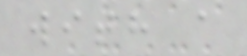with a
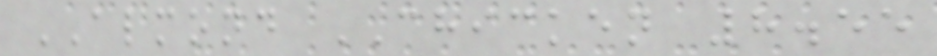ALMOND CHICKEN 8.55
